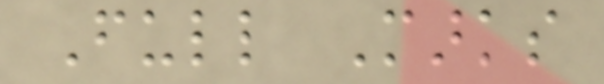Full Marks
